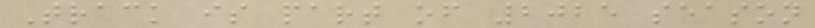Track is part of 2025 season
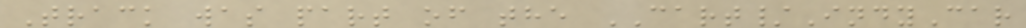Track was part of the CART/IndyCar
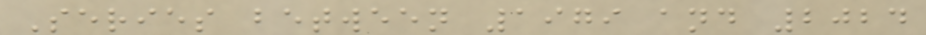Series between 1979 and 2024
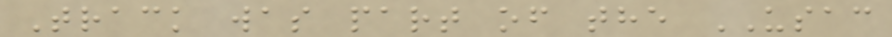Track was part of the USAC
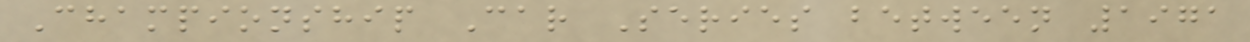Championship Car Series between 1971
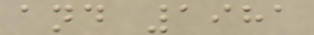and 1981
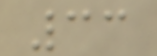33
